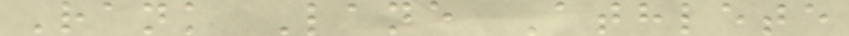Rank Lane Athlete
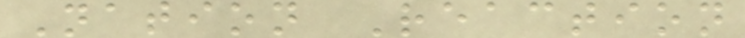Nation Reaction
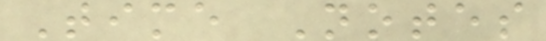Time Notes
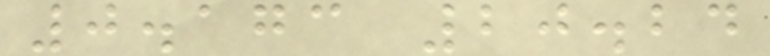0.173 20.24
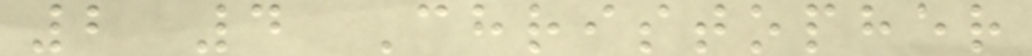2 4 Christopher
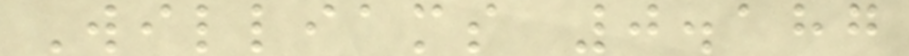Williams 0.187
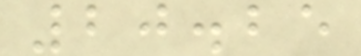20.25
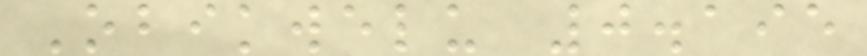Obikwelu 0.195
